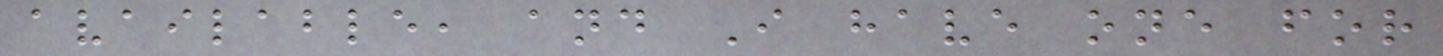available, and I have one for
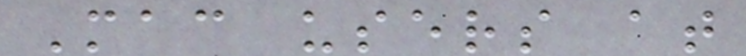Mac users at
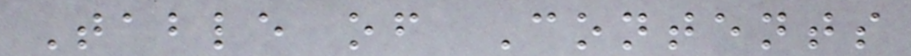Table of Contents
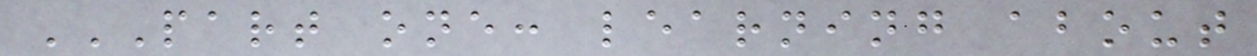PART ONE: LEARNING ABOUT
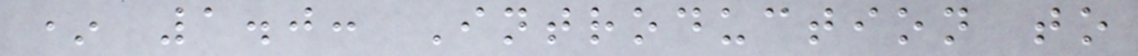* 1.0: Introduction to
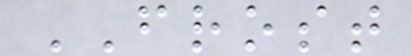FROST
